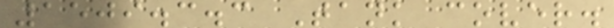1509.3.3 Tank cover.
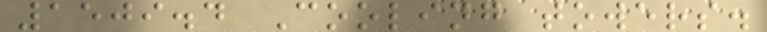1509.4 Cooling towers.
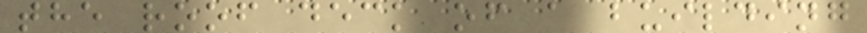the roof deck of a building
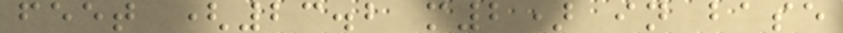feet (23.2 m2) in base
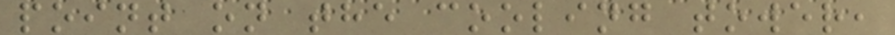point on the cooling tower,
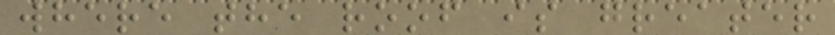where the roof is greater
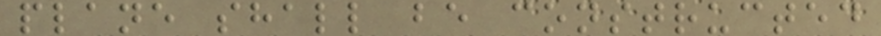plane shall be constructed
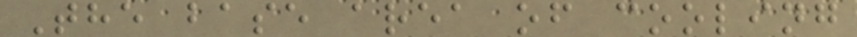The base area of cooling
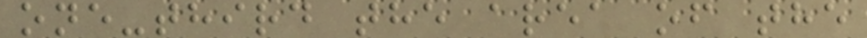one-third the area of the
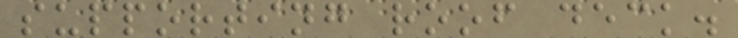supporting roof deck.
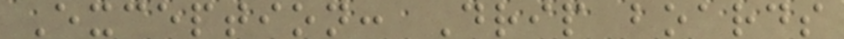Exception: Drip boards
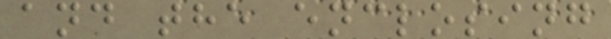and the enclosing
